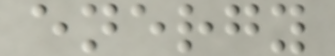energy
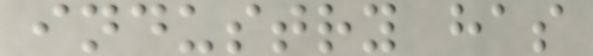industry has
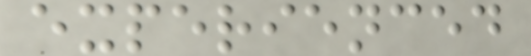experienced
